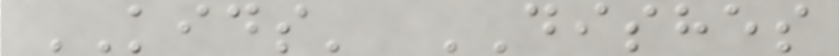KIDS' DISHES
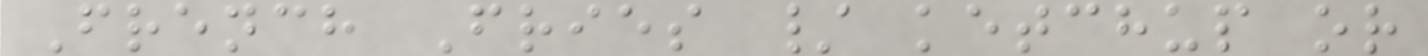French Fries / ketchup or
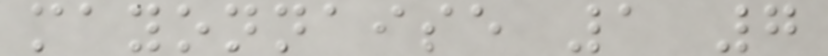mayonnaise 1 7
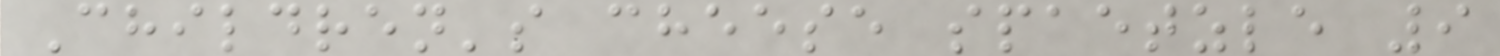Children's cheese spaetzle 9
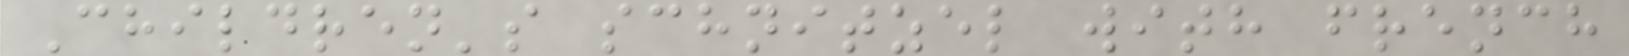Children's schnitzel with french
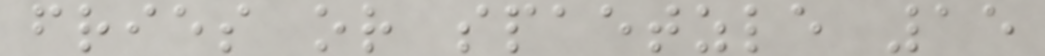fries or spaetzle 15
